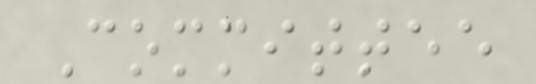Committee
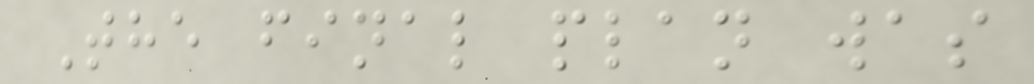The final plan was
